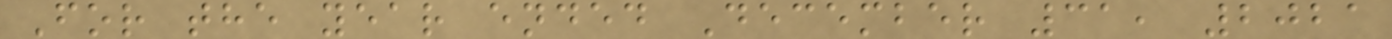For the year ended December 31, 2021
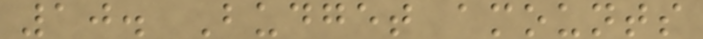10. Budget amounts
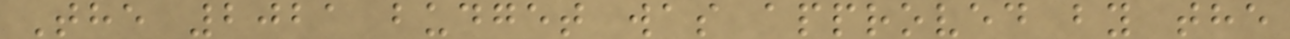The 2021 budget was approved by the
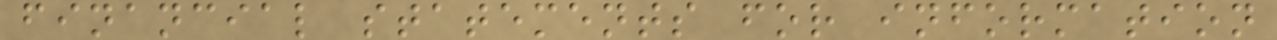financial statements for information
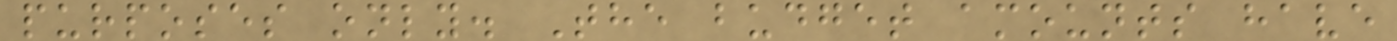purposes only. The budget amounts have
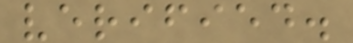verified.
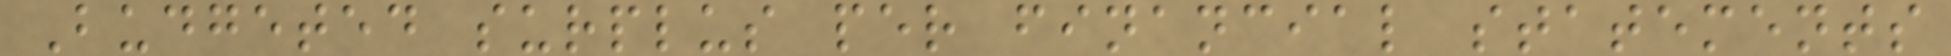Budgeted surplus per financial statements
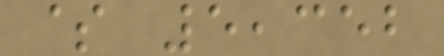$ 5,352
